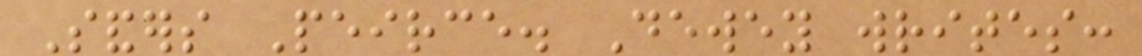Sanders Peirce. Dewey writes:
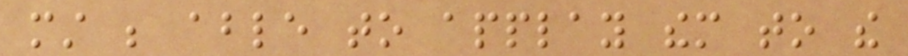must be able to applay them to the
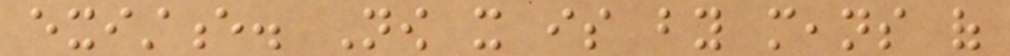existence. Now it is by means of
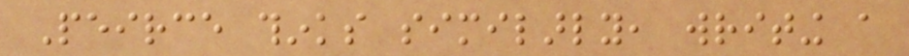Peirce thinks similarly, writing a
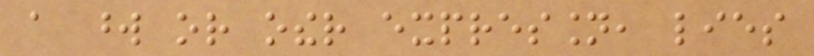a word or other expression, lies
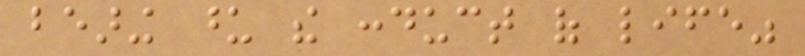bearing upon the conduct of life"
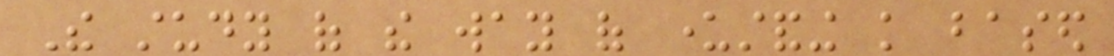The study of the way of understanding knowledge based
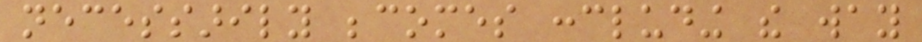necessarily becomes concluding the way
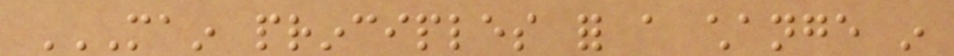MAIN PRINCIPLES FOR A CHANGE IN
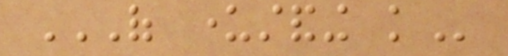OF UNDERSTANDING KNOWLEDGE
